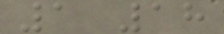1 18
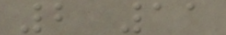2 11
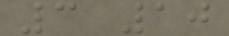3 10
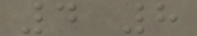4 8
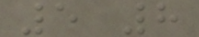5 8
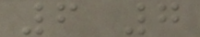6 7
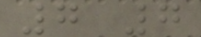7 7
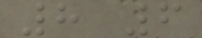8 6
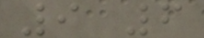9 6
